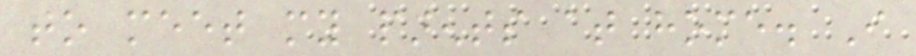to meet my parents at home. I
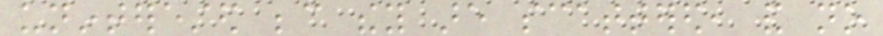uninterested because they are scattered, and no
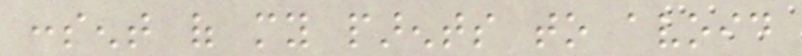consent of my parents to avoid
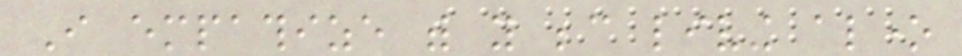I empathize with you because living alone
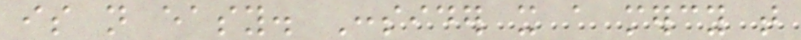is not easy. Consider it a mercy that
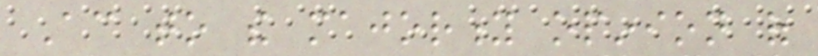According to the majority opinion of
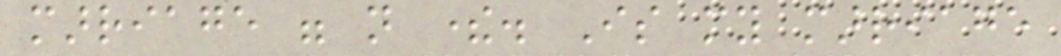marriage were not there. Is my marriage
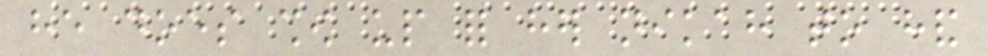he does show up for her nikah to hand
